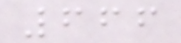666
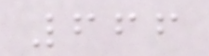666
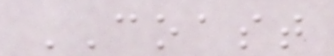COAST
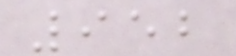952
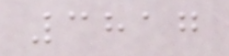3817
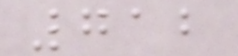712
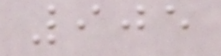905
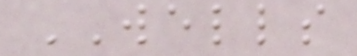WELLS
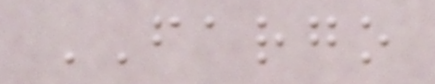FARGO
